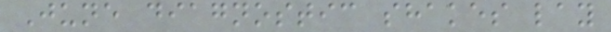June diagnostic shakes lay
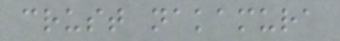crust nakamura
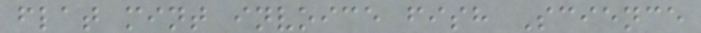flat mint invoice fish Science
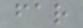far
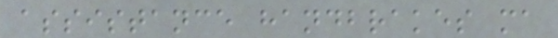assistance handbrakes ma
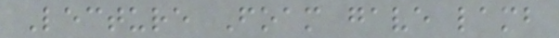Lecture Foam gave lamb
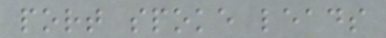port spoke leads
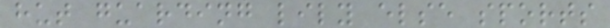hut guarding lily else sports
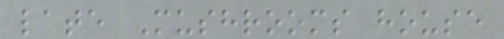late Mushrooms house
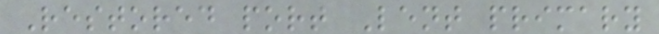Restored port Lent primary
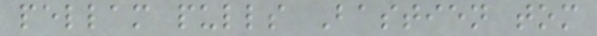pellam pulls Bastien tom
